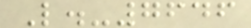L.-7646
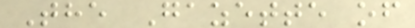The Gazette of
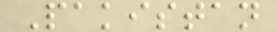Pakistan
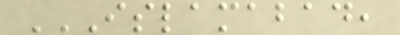ISLAMABAD,
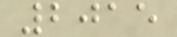2015
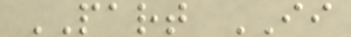PART II
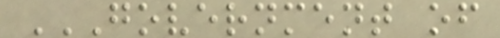GOVERNMENT OF
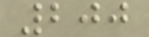200
